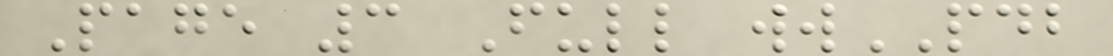Page 3 Full wwPDB
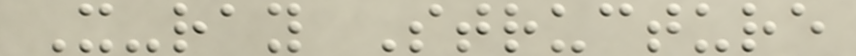X-ray Structure
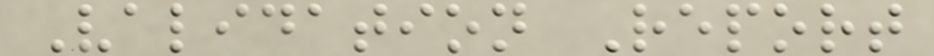Validation Report
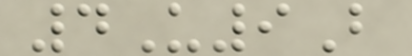4U9B
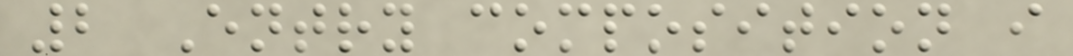2 Entry composition i
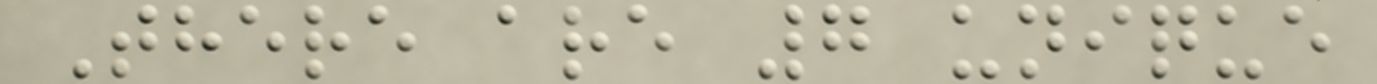There are 7 unique
